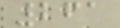261
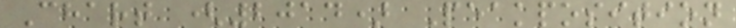Chart (2014) Peakposition
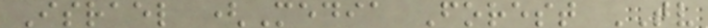Israel (Media Forest TV
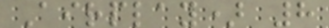Airplay) 8
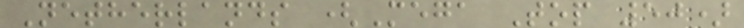Netherlands (Mega Top 50)
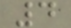4
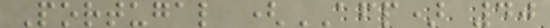Portugal (AFP) 40
